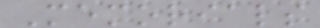Memorials
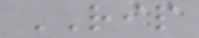RIP
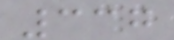337
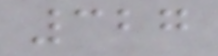327
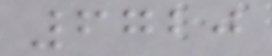6720
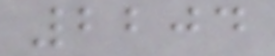2204
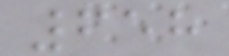658
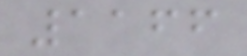1166
